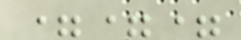===
